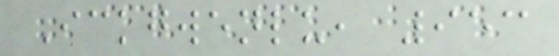Ickgwenlu, 953
